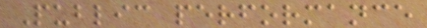Public performance
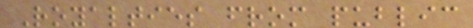Royalties from public
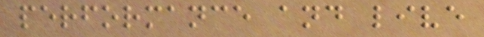performance and live
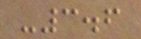-3.6
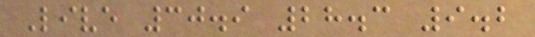Live 30.9 28.3 9.2
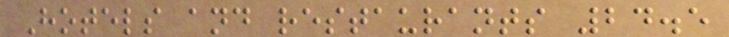Hotels and restaurants 24.5
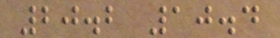20.2 10.4
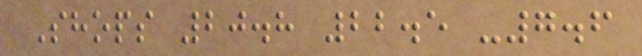Shops 20.8 22.5 -7.6
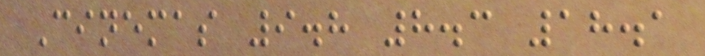Cinemas 9.8 8.3 18.1
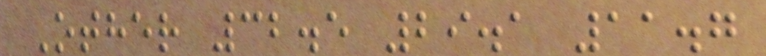Other 32.5 29.1 11.7
